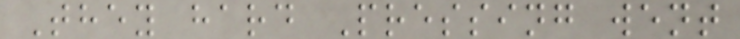They hard Pressing went
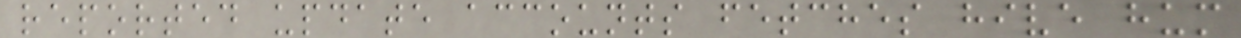reported update accounts fetches hive hum
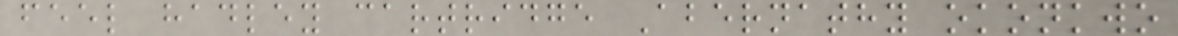feel hadley cartridge Abernathy okonkwo
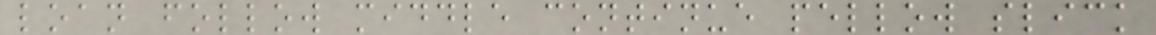loan follow middle continue pellow slick
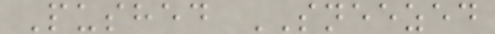Pushed SNEEZED
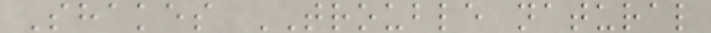Shakes TROUBLE natural
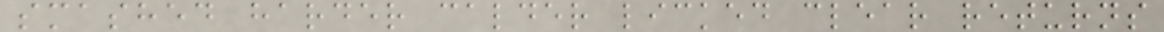smashed harder calder licked clear returns
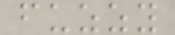fuzzy
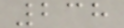238
